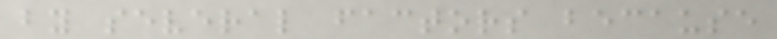by several factors because
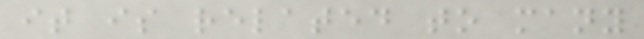it is related to many
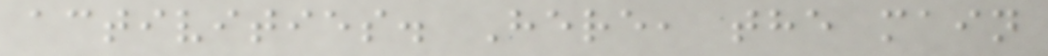activities. Here, the main
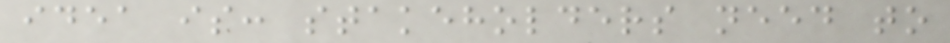idea is: stakeholders need to
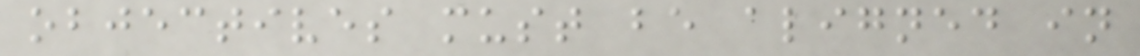objectives must be aligned in
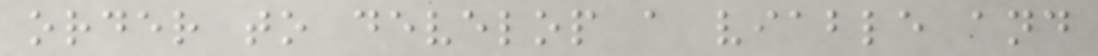order to develop a viable and
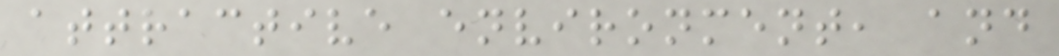attractive environment, and
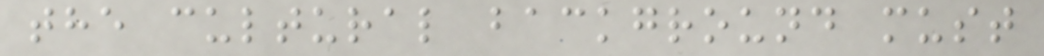the cultural background must
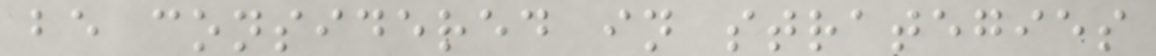be considered in strategies
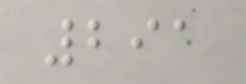291
